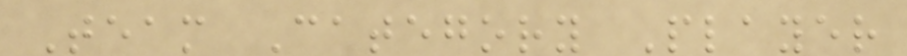Team Category Player
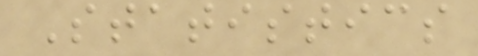Statistics
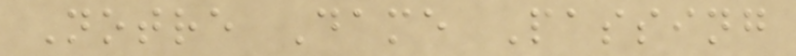Notre Dame Passing
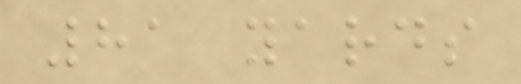81 yards
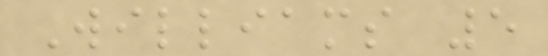Williams 5
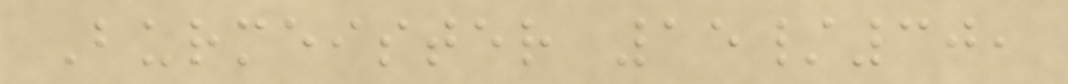Burmeister 15/30,
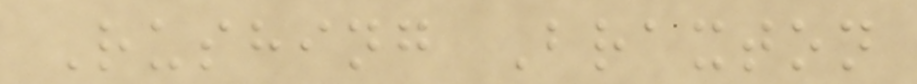Rushing Braxton
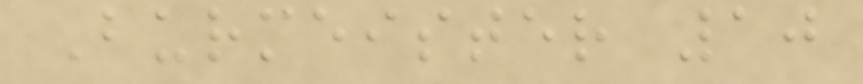Burmeister 10
